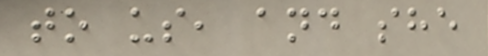to us, and she
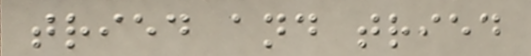tried and tried
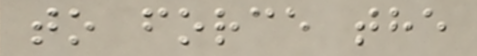to force the
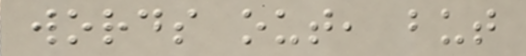words out, but
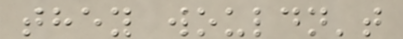they wouldn't
